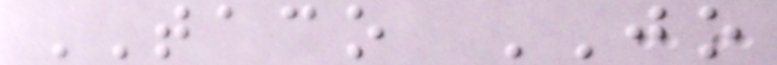TACO JO
